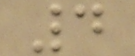4
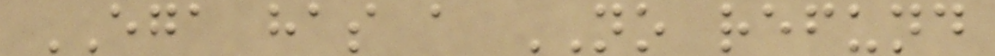EGA has a NO refund
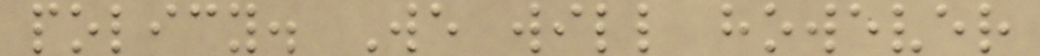policy. We will however
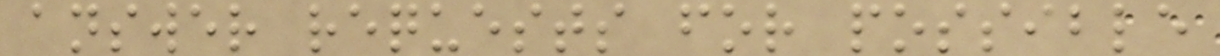answer requests for possible
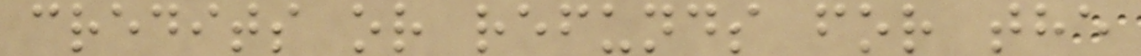credits or refunds for the
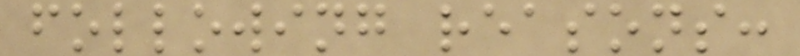following reasons:
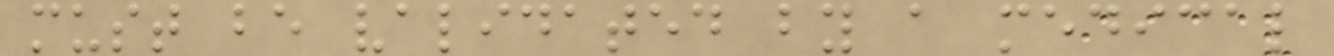must be validated by a medical
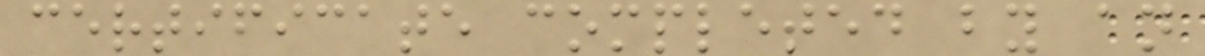certificate completed by an
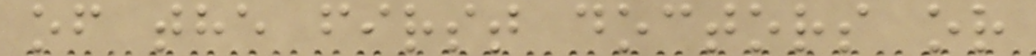of the first doctors or
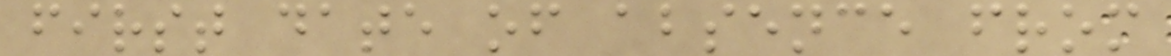first date of absence from
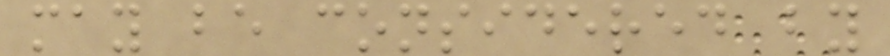may be considered by
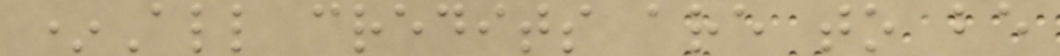*All credits are to be
